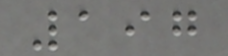197
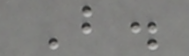B.
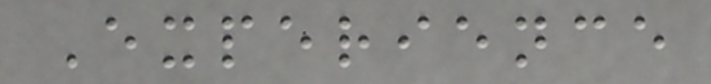Experience
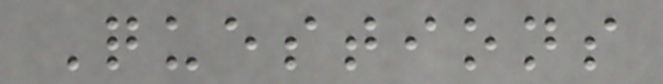Questions
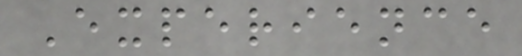Experience
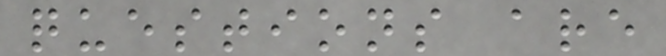questions are
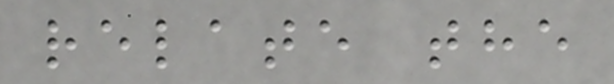relate the
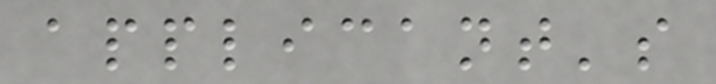applicant's
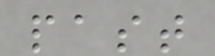past
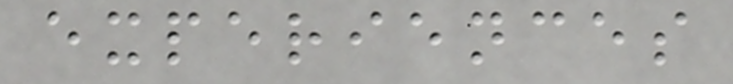experiences
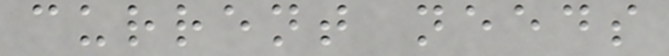current needs
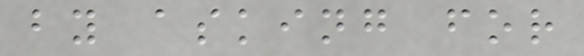by asking for
